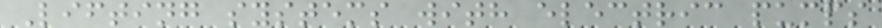Lifting systems with electric pumps
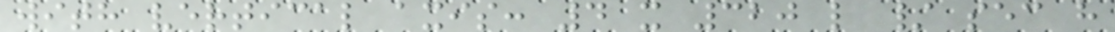with vertical axis: 4 x 320 l / sec h
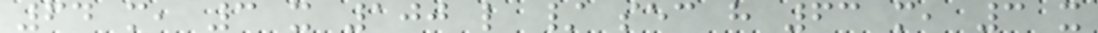64 m, 3 x 100 l / sec h 63 m, 3 x
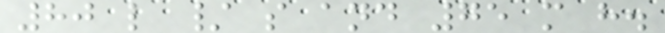80 l / s and 75 m h.
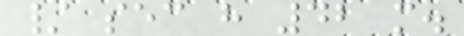/ sec h 42 m.
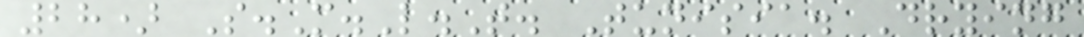28) S.M.L.T. Tunisia. Drying
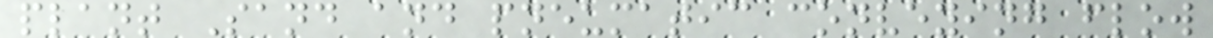plant Sand and pneumatic conveying flow
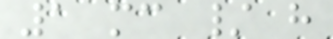1 mc / h
